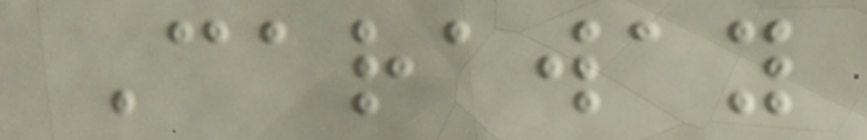Caraway
